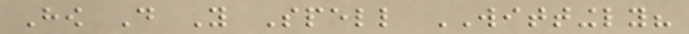How Do You Spell WITTINGLY?
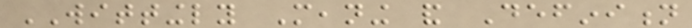WITTINGLY Meaning and Definition
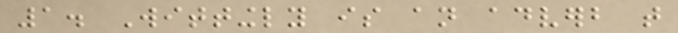1. Wittingly is an adverb that
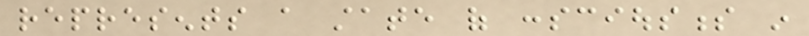represents a state of consciousness in
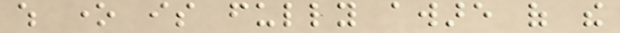which one is fully aware of the
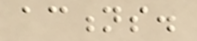actions.
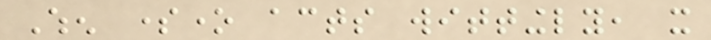When someone acts wittingly, it
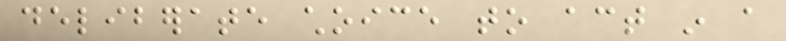deliberate choice to act in a
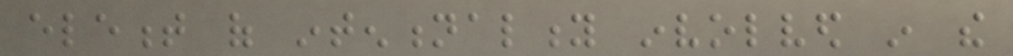element of intentionality involved in the
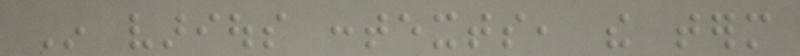In various contexts, the term
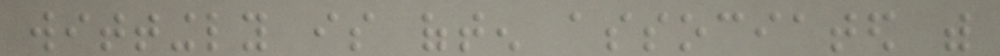wittingly is often associated with
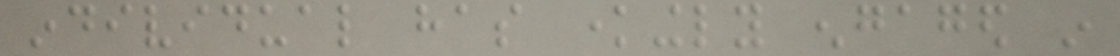individual has knowingly engaged in
